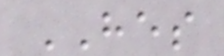HES
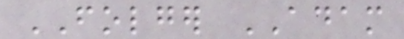FOLGER ADAM
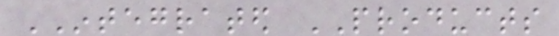INTEGRATED PRODUCTS
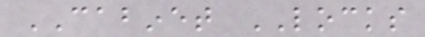CABINET LOCKS
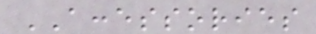ACCESSORIES
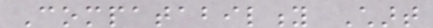Compatability Chart
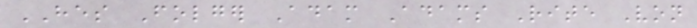HES Folger Adam Adams Rite Von
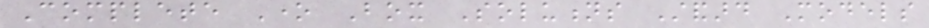Complete One Box Solutions Standard Models
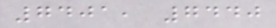7401, 7440
